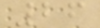26
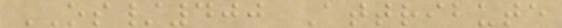OS/400 Attribute
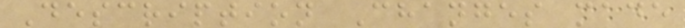Description Changes made
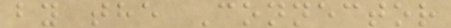by the Connector
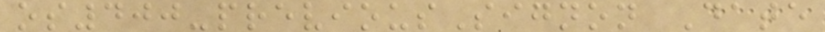os400-previousSignon Date
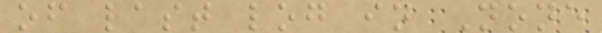of last log in None
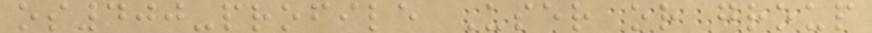os400-profile User or group
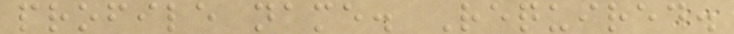profile name. Required.
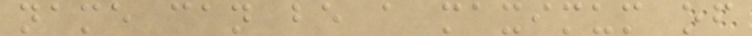name can be a maximum of
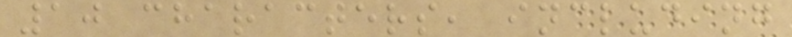10 characters, including
